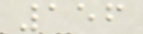156
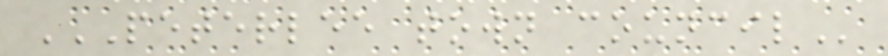PETERLEE TOWN COUNCIL
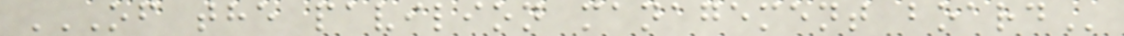OF THE PAVILION MANAGEMENT BOARD
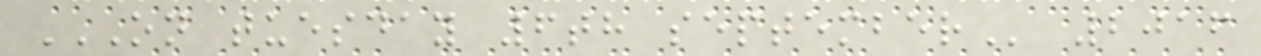ON TUESDAY 6TH SEPTEMBER 2016
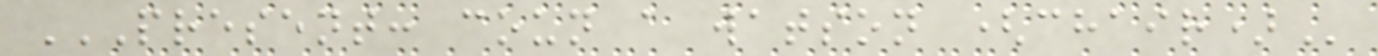PRESENT: COUN A WATSON (CHAIR)
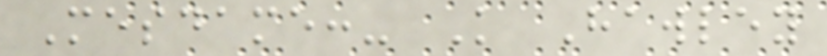Mesdame:- K Hawley
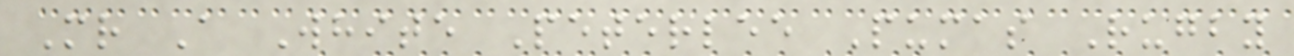Mr A White Peterlee Pumas Rugby
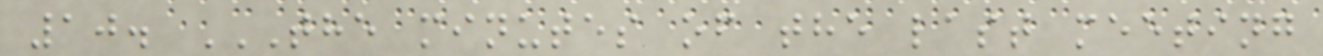10. THE MINUTES OF THE LAST MEETING
